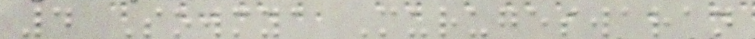4 Sowmya Murugeswaran
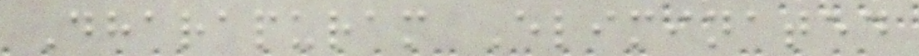Dharapuram Eliminated
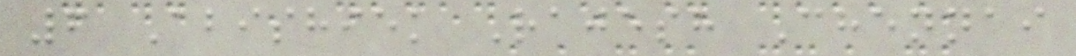6 Abishiek Rajesh Chennai
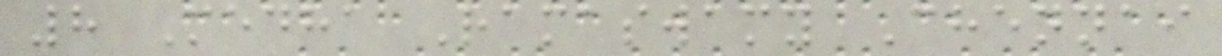8 Medha Ramaswamy Chennai
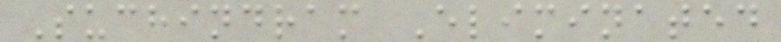Suchindram Eliminated
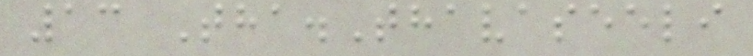13 Tha.Thavaseeli
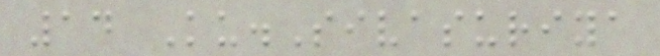14 Ku.Sivasuriya
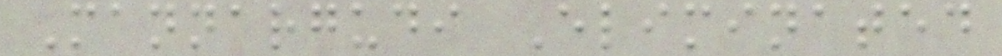Mannargudi Eliminated
